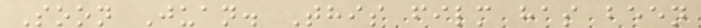Soon Juan. This film has been
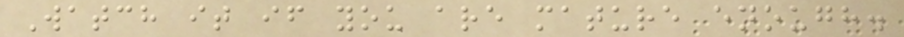Watch it if you are mature enough.
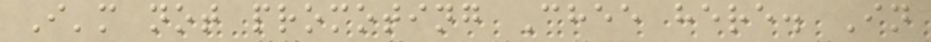I'm not promoting Chee here. In
